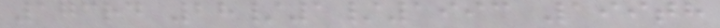173rd 28/1/1993 199th
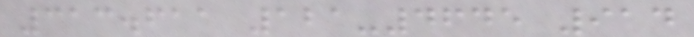313.611 121-4645 914
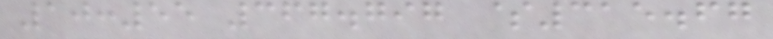10:55 367.797 $315.67
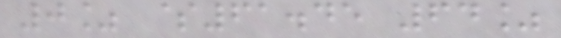0% $61.45 64%
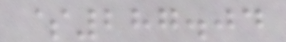$287.04
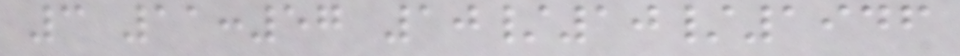3 11:57 10/10/1946
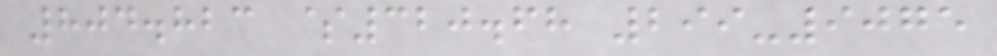804.823 $320.68 299-9075
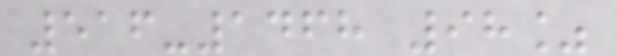516-1468 98%
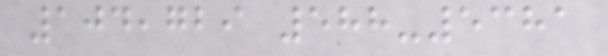104,729 588-5381
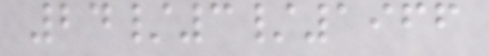24/3/1966
